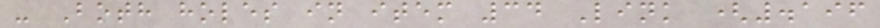- Both holes in item 34 Link (.196
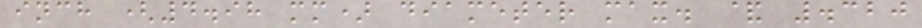inch (4.98 mm) diameter max. & .320
